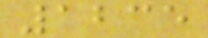1235
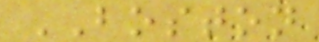BOSTON
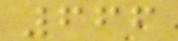666
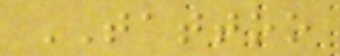TATTOO
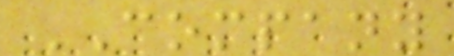COMPANY
